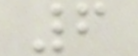6
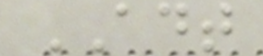ADT
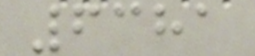6381
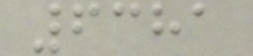6381
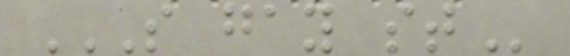S GAY ST
